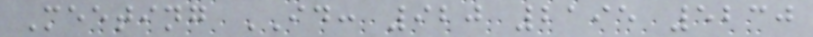Meeting ID: 920 2195 5230
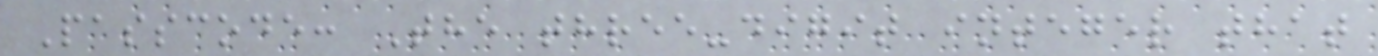Passcode: The three-digit integer that
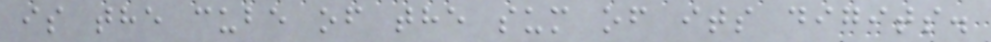is the cube of the sum of its digits.
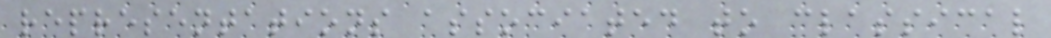representations associated to classical
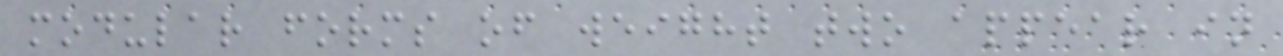modular forms of weight two appear in
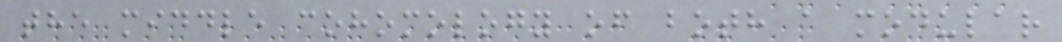the middle cohomology of both a modular
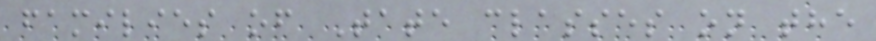families of Tate classes on the
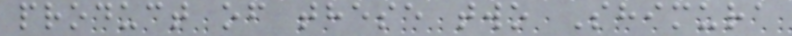product of these two Shimura
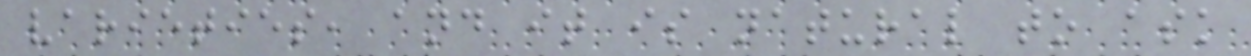varieties, and it is natural to ask
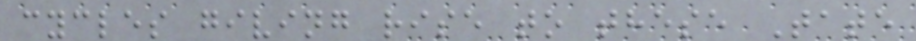cycles giving rise to these Tate
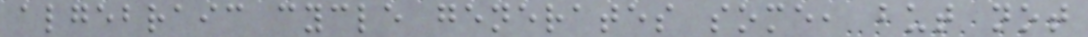algebraic cycle generates some, but not
